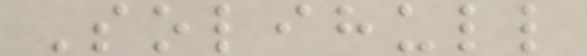Solihull
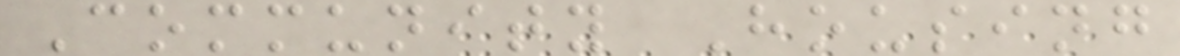Community Housing
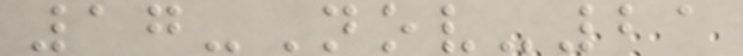17-Nov-21
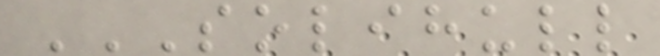SOLIHULL
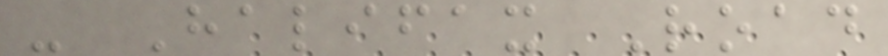- Halifax Road
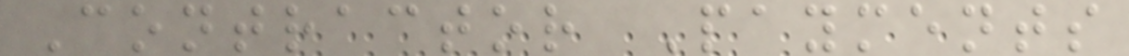Contractor Payments
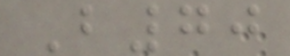B70
